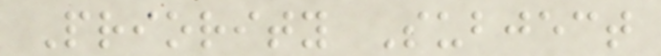Priority Subject
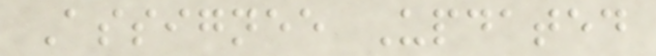Assignee Updated
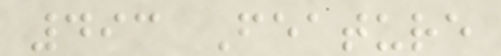493 Feature
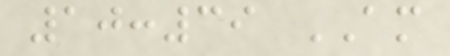10:39 AM
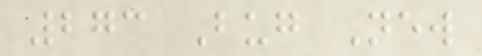273 Bug New
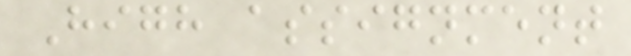High assignment
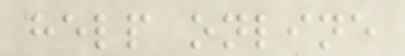help online
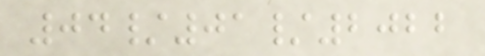04/01/2022
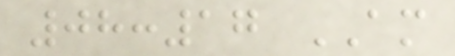08:17 AM
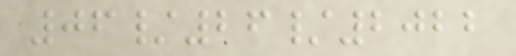06/26/2022
